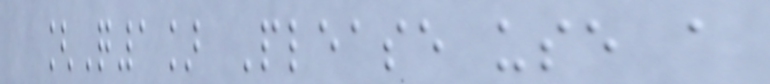[Q1] Please use a
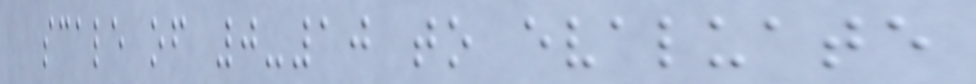scale of 0-10 to evaluate
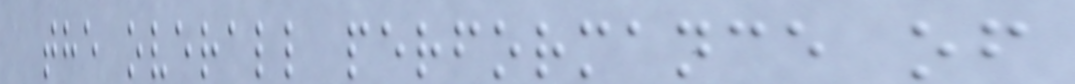the overall performance of
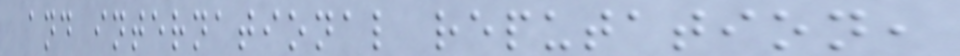and international reputation,
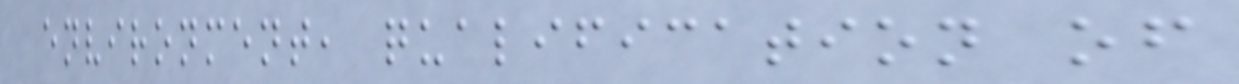environment, qualification of
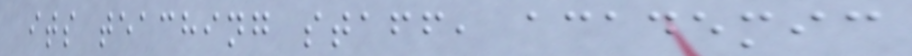its teaching staff, academic
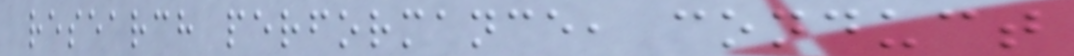research performance, conduct
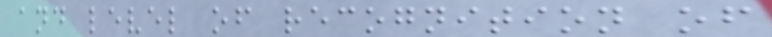and level of recognition of
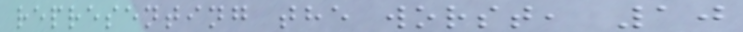representing the worst, 10
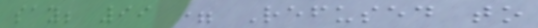say; 99 = Refused to
